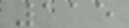115
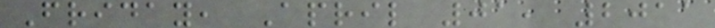Friday, April 01, 2011
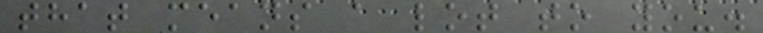that means a lot to you.
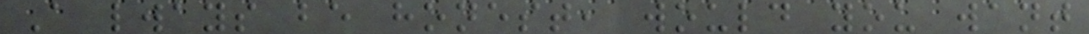A lways be honest, would you want
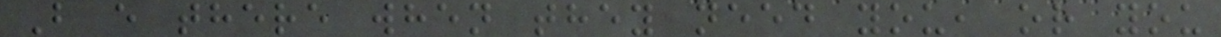B e there when they need you, or you
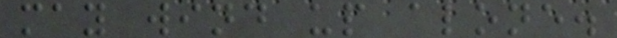may wind up alone.
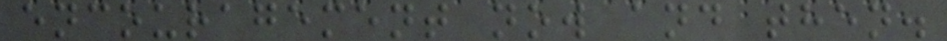encouragement now and then.
